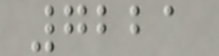7221
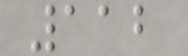112
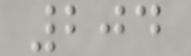204
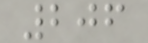206
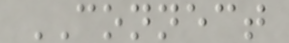CONNECT
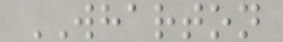WHARTON
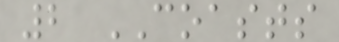2 COASTS
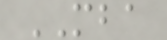MBA
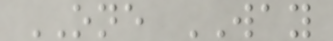ONE WAY
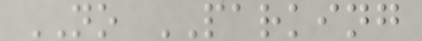NO PARKING
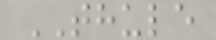THULE
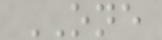ONE
